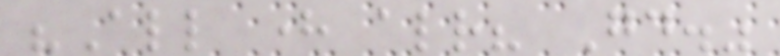"All here already? Good."
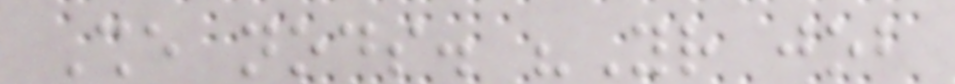She nods. "Your job
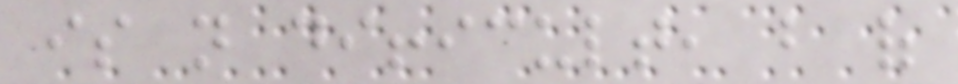is not difficult, but of
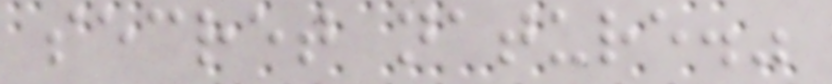secret nature."
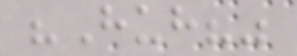"Huh?"
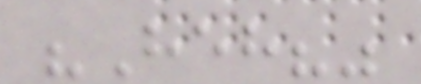"Heh?"
